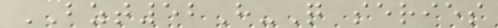BZT52H-Q series
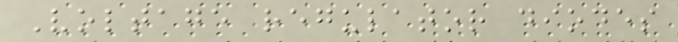Voltage regulator diodes
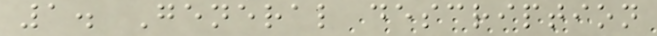1. General description
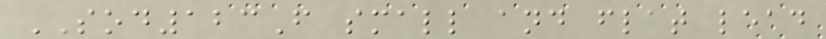SOD123F small and flat lead
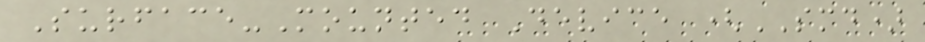Surface-Mounted Device (SMD)
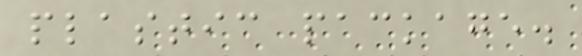plastic package.
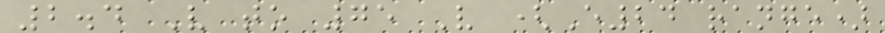2.4 V to 75 V (E24 range)
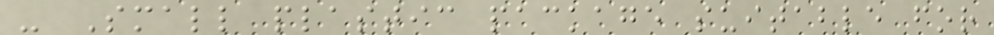- Small plastic package suitable for
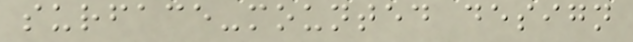surface-mounted design
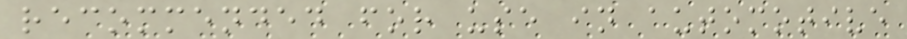recommended for use in automotive
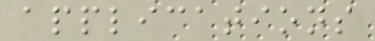applications
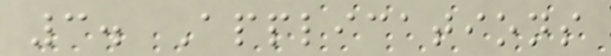3. Applications
